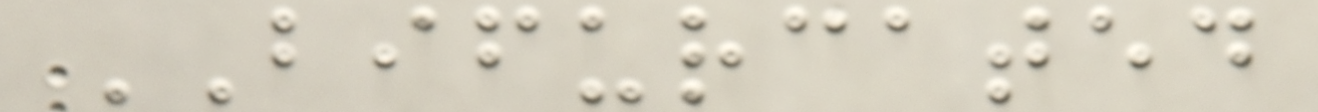BIFURCATED
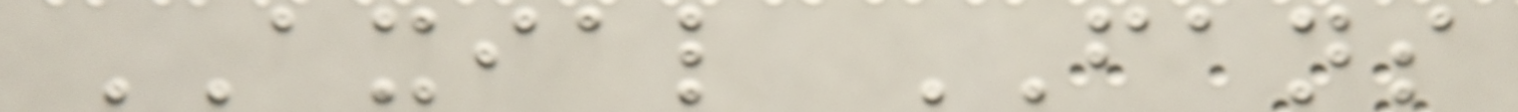AXIAL FANS
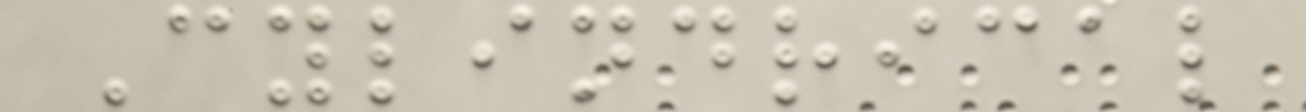Cylindrical
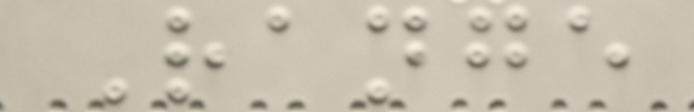Range
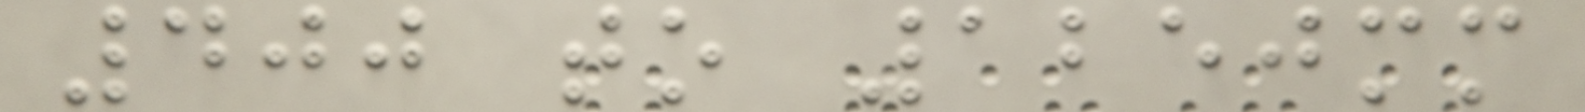400 to 1250mm
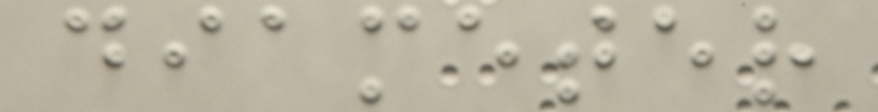diameter
